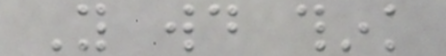You would think
